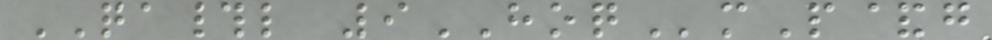QA#l 9HOQmP&g
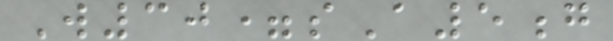W30=sA5g
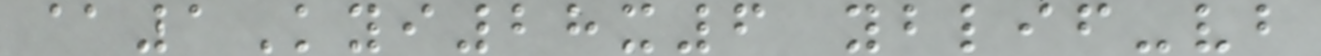@1Kyi28x6 yblif-vb
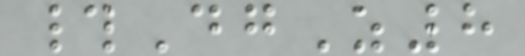#DgZ8
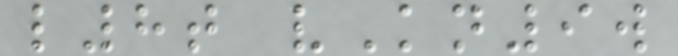l8t vKn9w
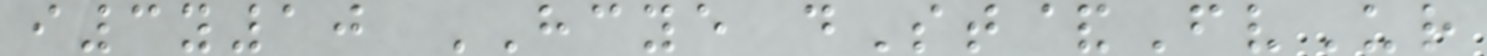i3y10 HCYE dSt&FvUr
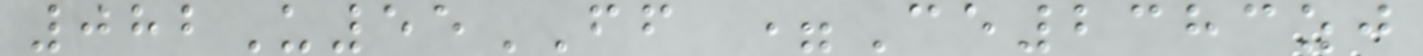082U55FF =Ce2383zj
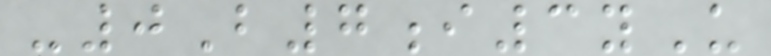-0B7i3yU
